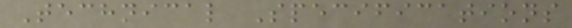Technical Specifications
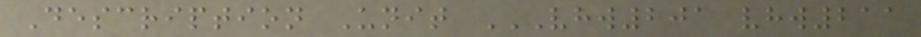Description Unit VHW201 VHW211
